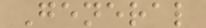General
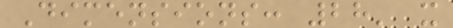Dimensions: 28' x
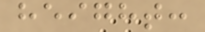height:
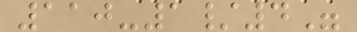110-1/4"
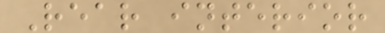Rear interior
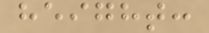height:
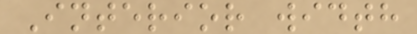Interior width
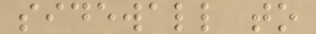sidewall to
